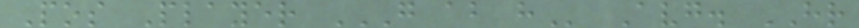Pos Player G AB H Avg. HR
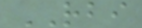RBI
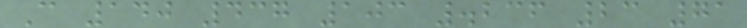C 140 437 103 .236 23 71
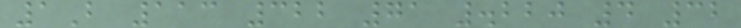1B 113 322 71 .220 4 32
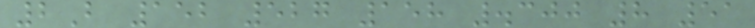2B 152 527 158 .300 8 51
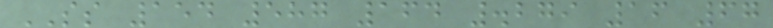SS 154 587 164 .279 16 67
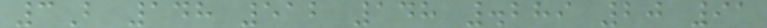3B 148 512 148 .289 20 91
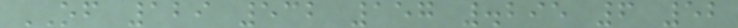OF 129 532 157 .295 6 52
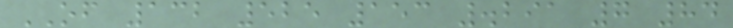OF 132 525 153 .291 7 84
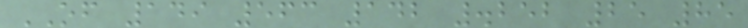OF 149 563 142 .252 25 85
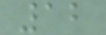12
